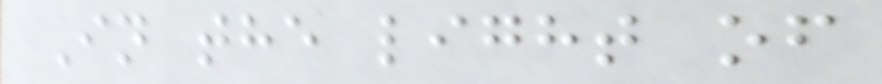In the light of
